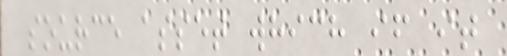source asset which if it
